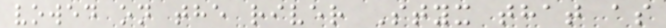vowed on the river Styx that as
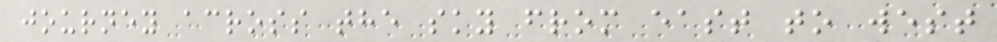journey across the sky from east to west
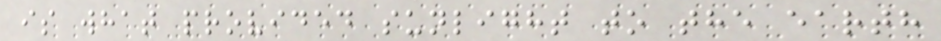is what provided sunlight to the earth
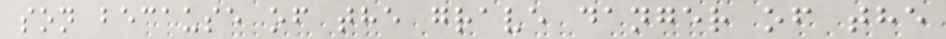son because of the grave danger of the
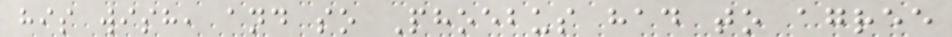his wish, and so Phoebus had to agree
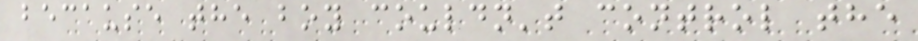because the boy couldn't control the
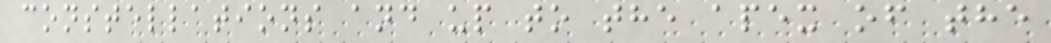constellations and up to the apex of the
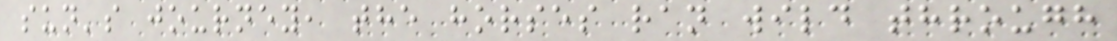sun's journey, the horses ran wild through
